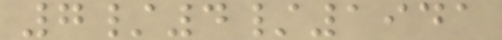7/4/1941
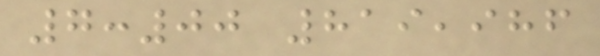7:00 819,986
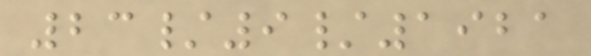23/9/1921
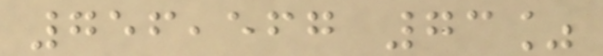756,567 73%
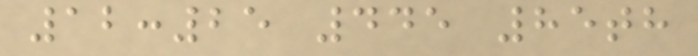12:25 445 85th
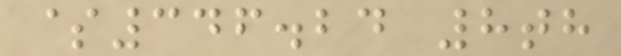$346.24 8th
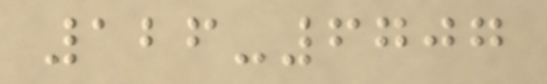126-6707
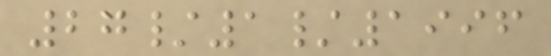27/1/1996
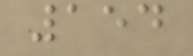154
